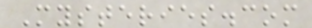Mysteries.com
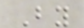By
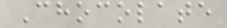Chocolate
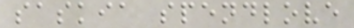saskia spendlove
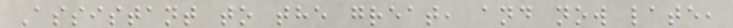Assistant to the great, and now late,
